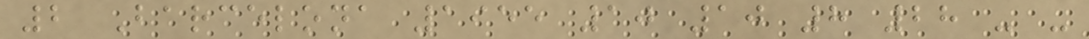2 Barcelona 1955 10 10 8 28 - -
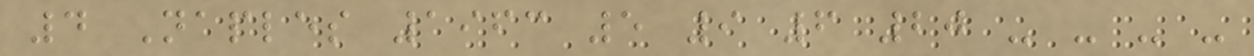4 Naples 1963 5 9 6 20 - - - -
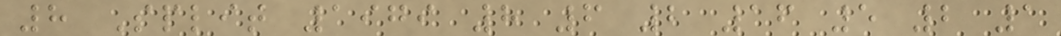8 Split 1979 8 6 2 16 5 2 1
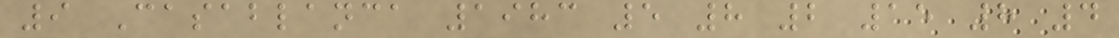9 Casablanca 1983 5 8 2 15 8 4
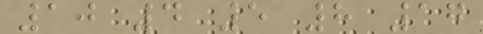10 4 5 8 17
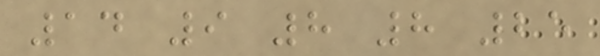14 9 8 8 25
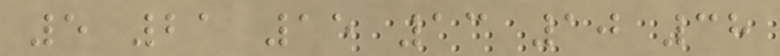5 21 15 13 10 38
